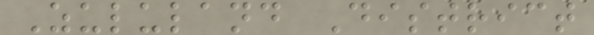Zululand District
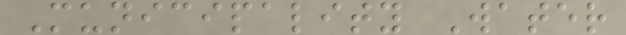Municipality Water
